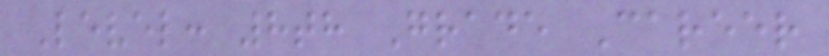Level: 8th Grade Career
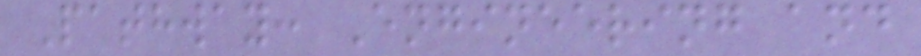Pathway: Engineering and
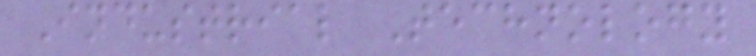Industrial Technology
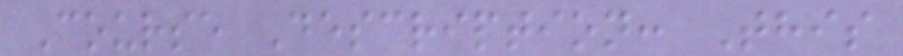Course Description: This
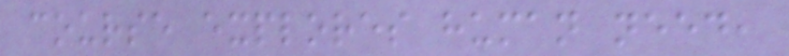course explores human need,
